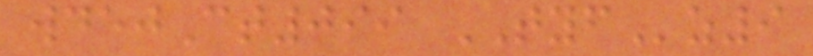wdejCt099 TYFz9
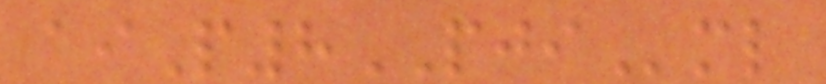aiP8PJIml
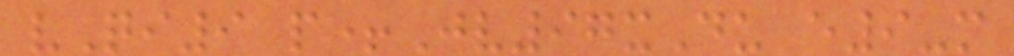vQi9 p+Jv97xDu e9-m
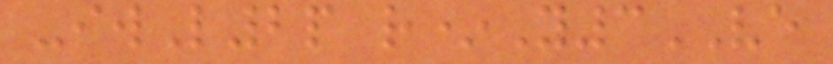-iwL2p r*Y3VE
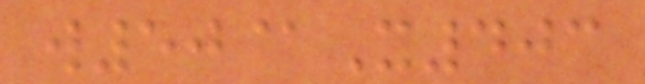w50@X403
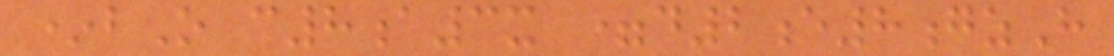*bO c8a3x =d2e8gzH
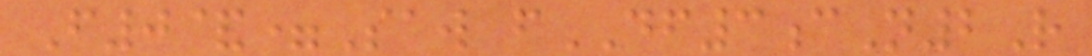F0&=Saw fDF3cN2R
